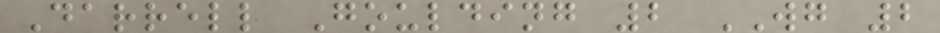Darrell Goulding 2 WG 2
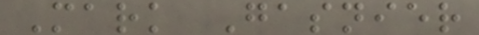Mark Gasnier
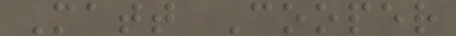Matt Cooper
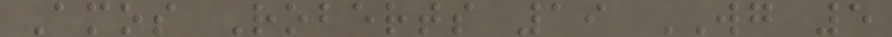Amos Roberts 19 WG 5
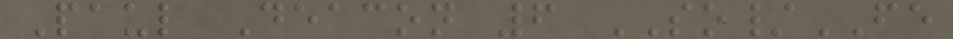Paul Deacon 6 SO/FE
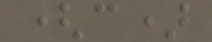(c)
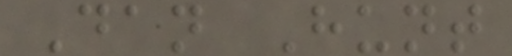Dan Hunt
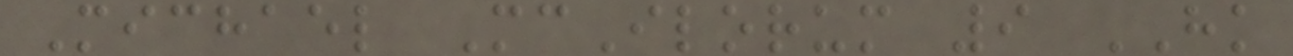Michael McIlorum 9 HK
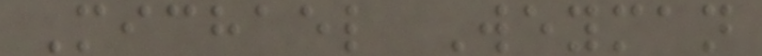Michael Weyman
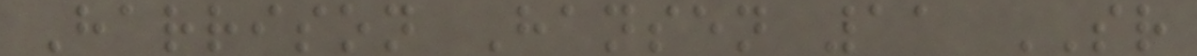Harrison Hansen 11 SR
